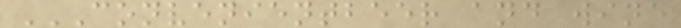CONVENIENTBEER AND WINE
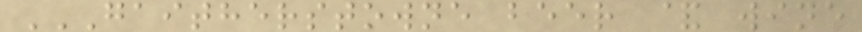GAITHERSTOWNE BEER & WINE
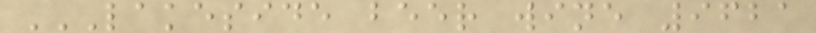LAKESIDE BEER WINE 9621
